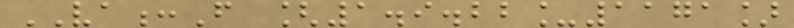VA:F [1.9.22_1171]
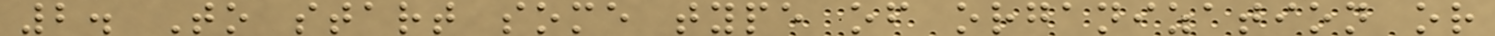2. To start some type of organization or
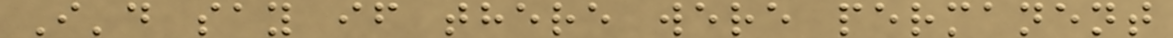I'd say if there were permanent
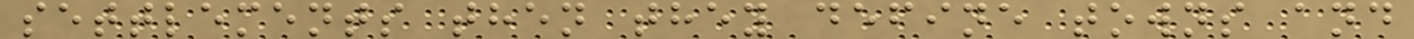settlements then they define towns and
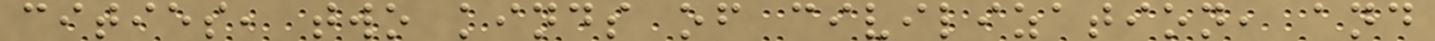cities, two kinds of civilization, and
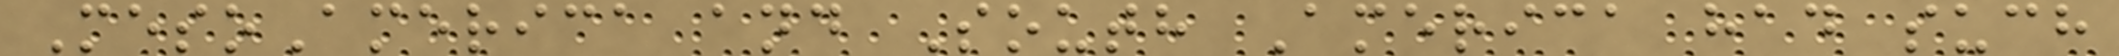MesoAmerica and South America had such
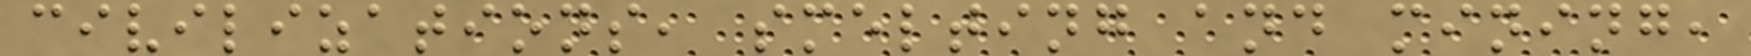civilizations, smelting and mining,
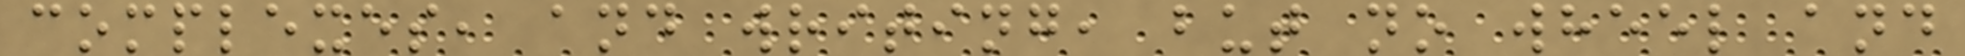complexes, and writing, but no wheel and
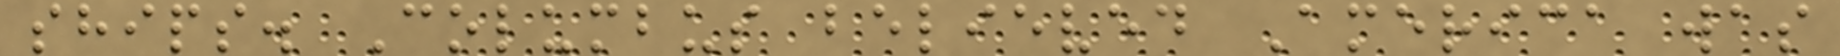ships. Columbus believed America was
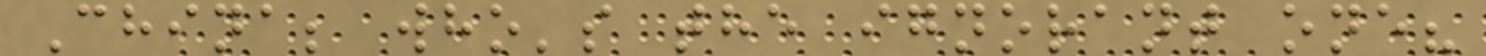China; who's the ignorant one?
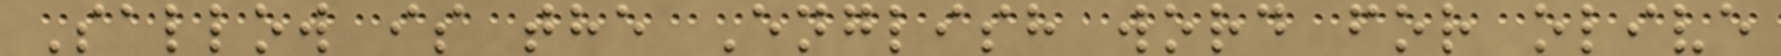Sallow is the English word for olive
